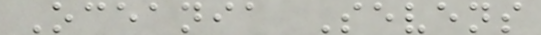Oceania Sevens
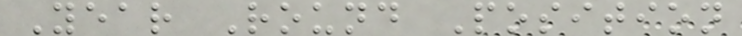Year Round Position
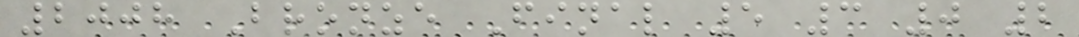2008 Bronze Final 5 3 0 2
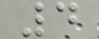4
